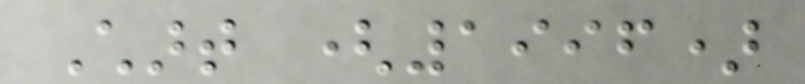Chart (1996)
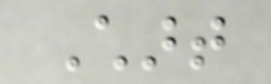Chart
